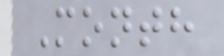Month
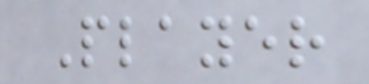Player
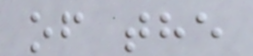of the
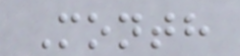Month
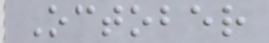October
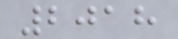2018
